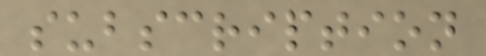subscription
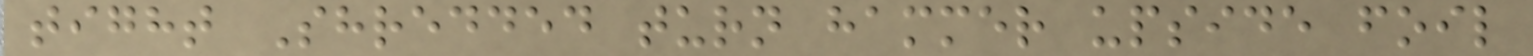tight Shredded turn hammer upside foil
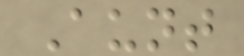Aunt
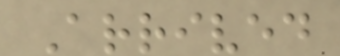Arrived
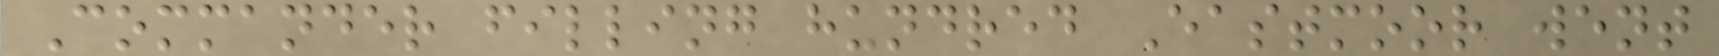Commander filling hundred Eastmoor went
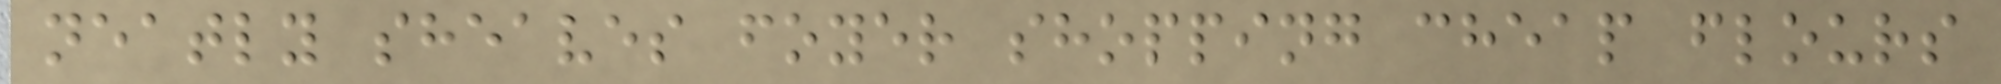neatly sheaves foyer shopping cheap flours
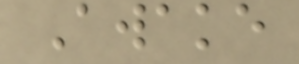Awake
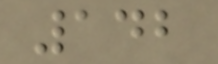142
